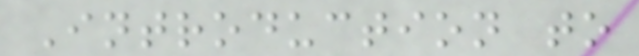Introduction to
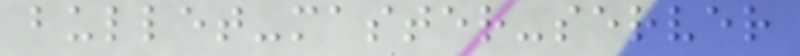bullet-master-server
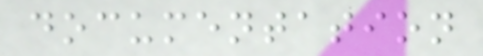documentation
